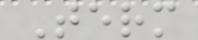Term
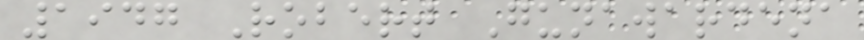1947 Robert Gunawardena
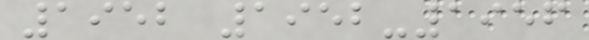1952 1952-1956
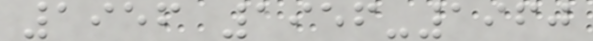1956 1956-1960
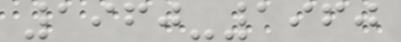1960-1960
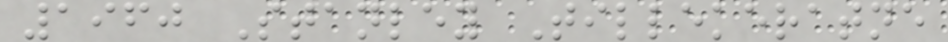1960 Stanley Tillekeratne
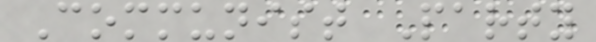Communist Party
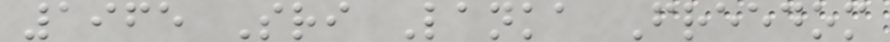1965 Sri Lanka Freedom
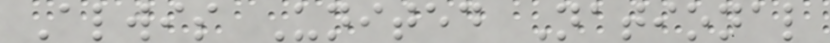Alwis United National
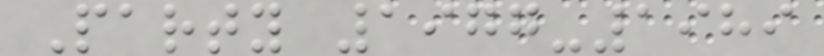Party 1977-1989
